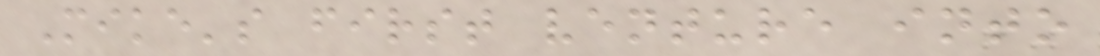Mike's first venture into
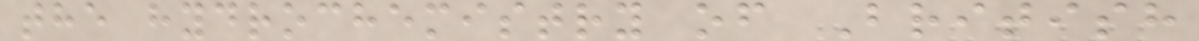the hydrochemistry of British
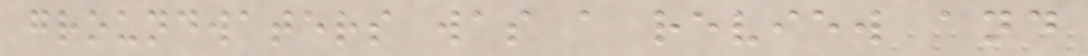groundwaters was a review and
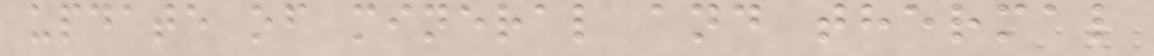update of mineral and thermal
